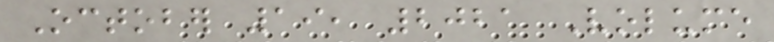October 19, 2021 Volume
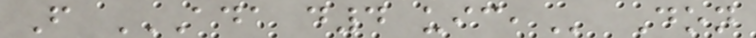From ADA D4 UIC, Don
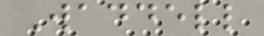Waddell
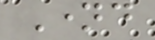Named
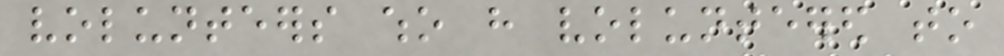volunteers who have volunteered to
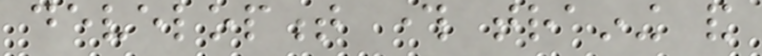development through training and
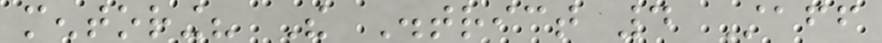mentoring? The District 4 Staff
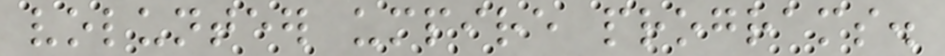volunteer umpire programs.
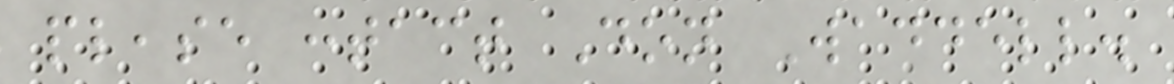please contact Don Waddell.
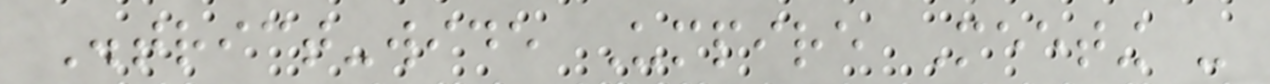District-wide Umpire Meeting -
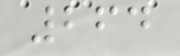264
